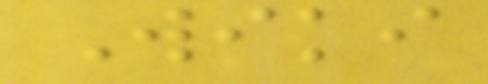Wiki
